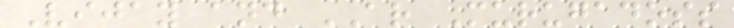Vijay and AR Murugadoss
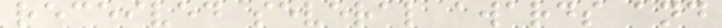received several awards and
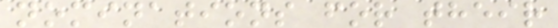nominations for their
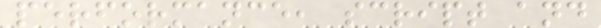performance, script and
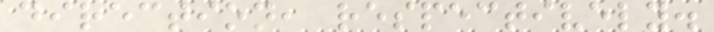direction, respectively.
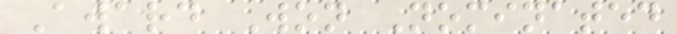Award Won Nominated
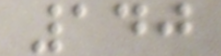140
